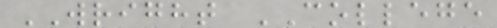WRIGHT COLLEGE
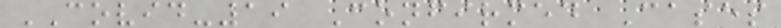COVID-19 Confirmed Cases
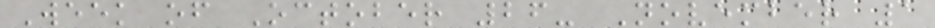Week of October 26- November 1
